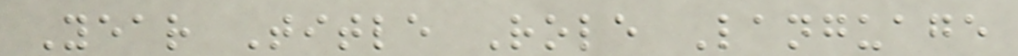Year Title Role Language
